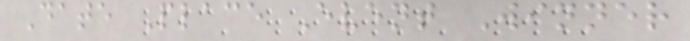Date Place Event Winner
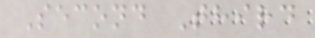Second Third
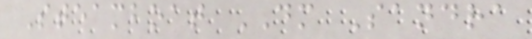Steamboat DM Sandra
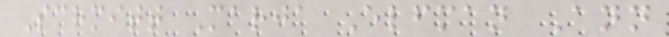Schmitt Marja Elfman Ann
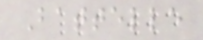Battelle
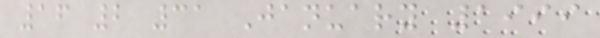16 2 31 January 1999
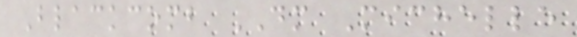Blackcomb DM Michelle
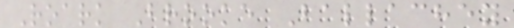Roark Brooke Ballachey
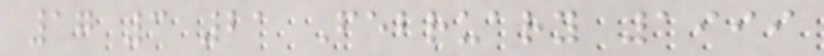17 3 21 February 1999
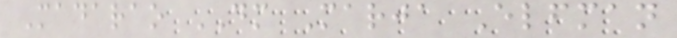Madarao DM Marja Elfman
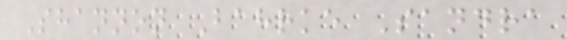Shannon Bahrke Sandra
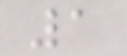1
